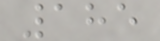185
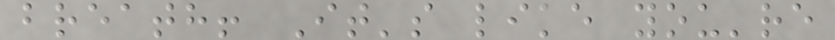breath! It's like you're
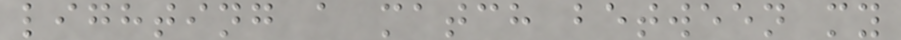lighting a match between my
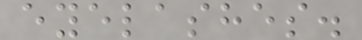eyelashes.
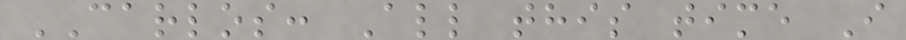CARLOS: All this time I
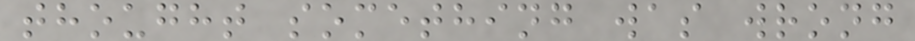thought something was wrong
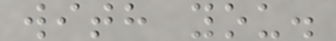with you.
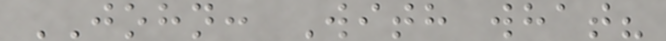JOHN: With what?
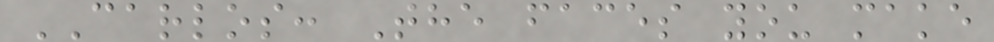CARLOS: The faces you make
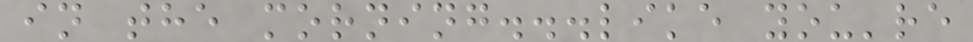in the morning...like you're
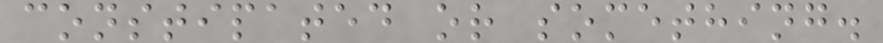constipated or something.
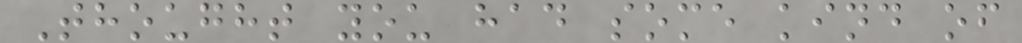Thought you had some kind of
